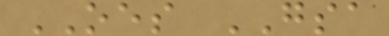OES GSA
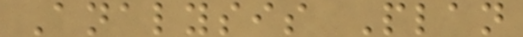Analysis Plan
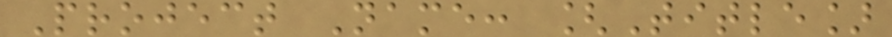Project Name: [Title]
